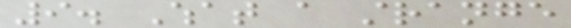9. What a strange
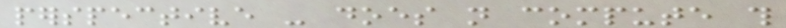perspective - does not compute this
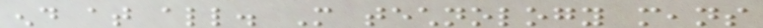end at all. More technology means
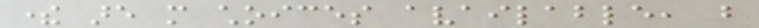there are more choices available, but
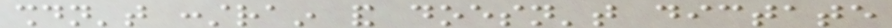shouldn't constrain and doesn't dictate
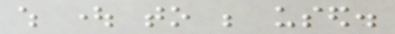which ought to be used.
